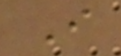I
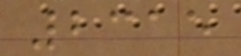2315
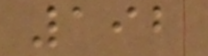192
